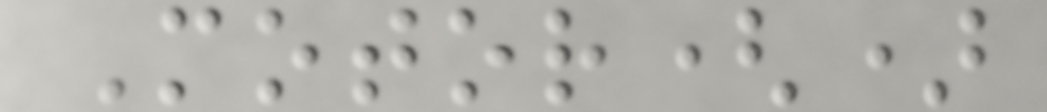Motor()
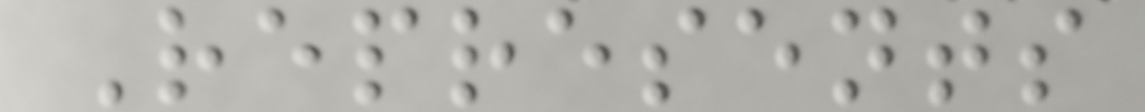Represents
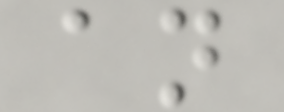an
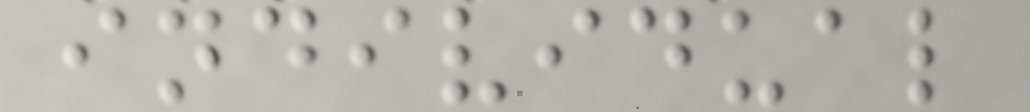individual
